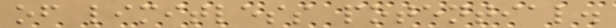of limitless potential.
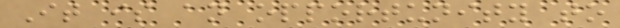It is an opportunity to
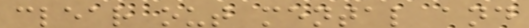clear out mental and
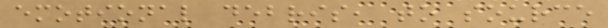emotional debris, to source
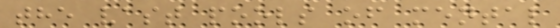the vast pools of mental
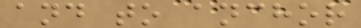and to anchor
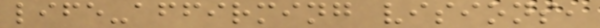life-affirming visions,
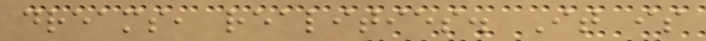dreams, realities. It is
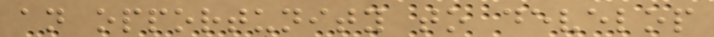an opportunity to develop
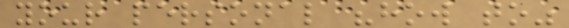your personal "how to"
